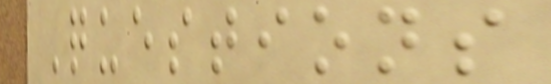Questions
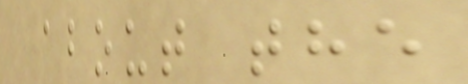about the
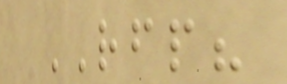RFP?
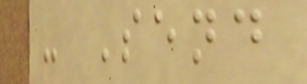- Send
